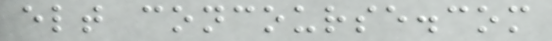elt concourse.com
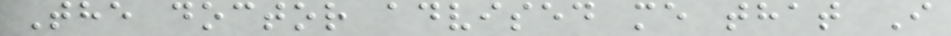The doctor advised me that I
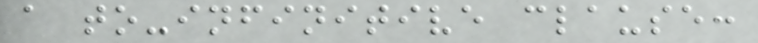a to-infinitive clause:
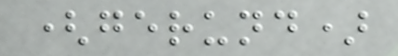(gerund)
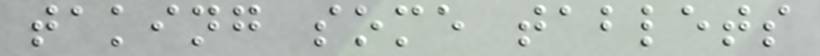taking some tablets
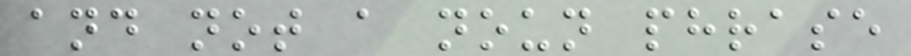and not a noun phrase
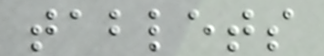tablets
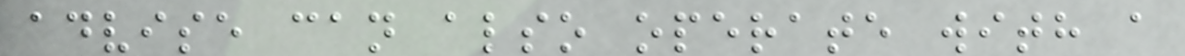advise can also operate with a
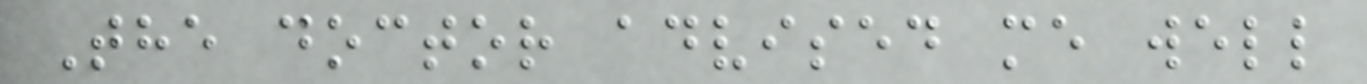The doctor advised me well
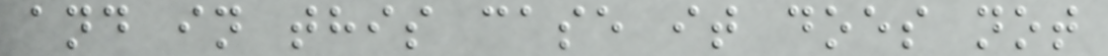and in this case it does not
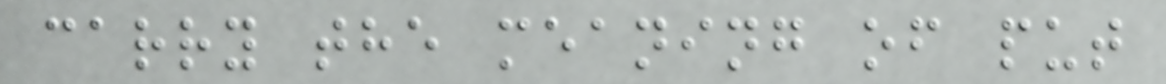carry the meaning of put
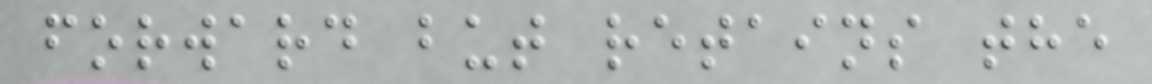forward but retains the
